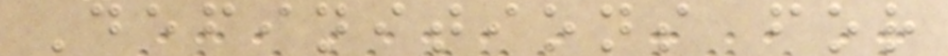Definitions for
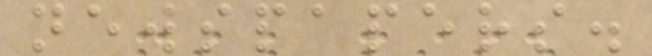newspapers.
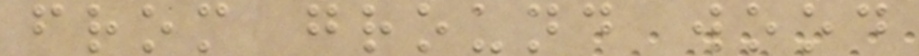from ground wood
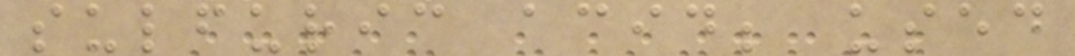sulfuric acid; used
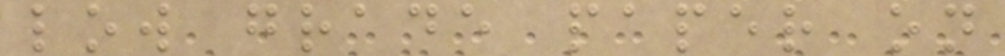low grade paper on
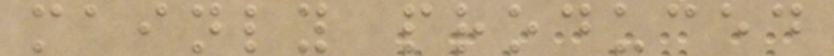mainly produced
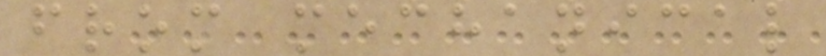from mechanical
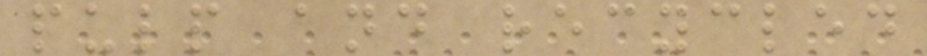pulp and recycled
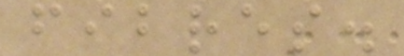fibres.
